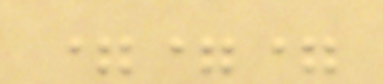===
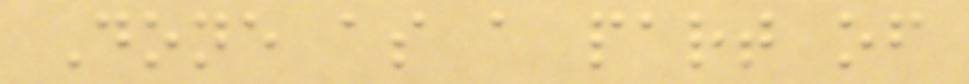Done as a part of
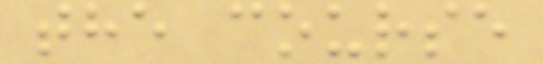the course
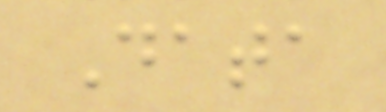Data
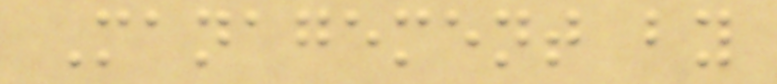Management by
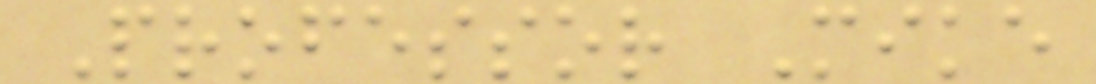Professor Mike
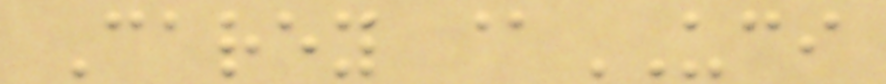Carey @UCI
